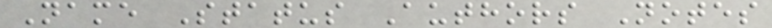Name Status Authors Notes
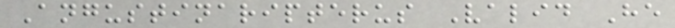Angustinaripterus Valid He
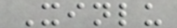Xinlu
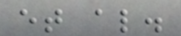et al.
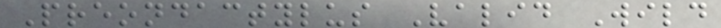Preondactylus Valid Wild
